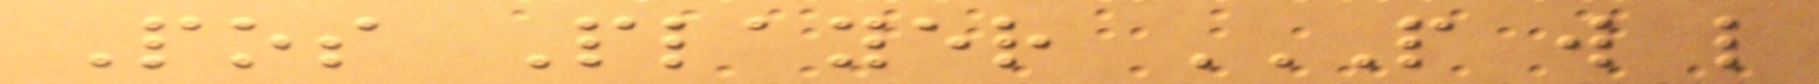Pos Player P W L
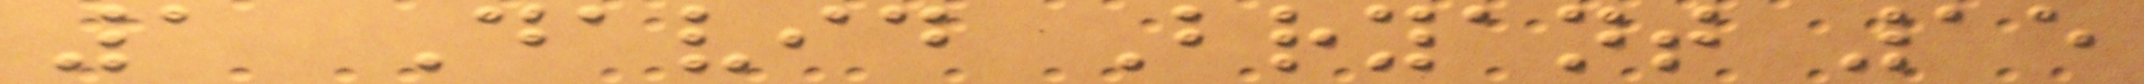1 David Bryant 15
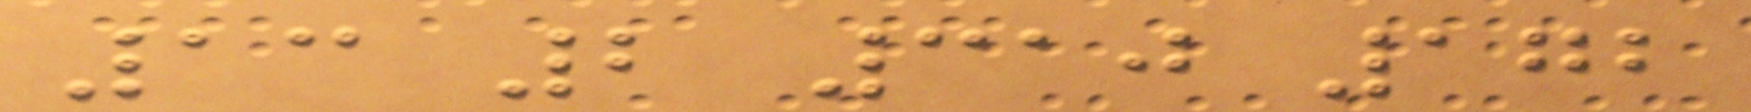13 2 310 172
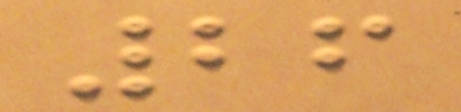26
